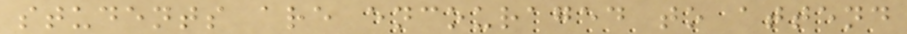students are encouraged to attend
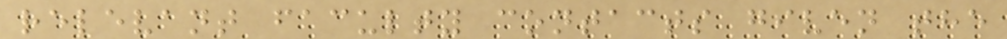relevant faculty contacts given the
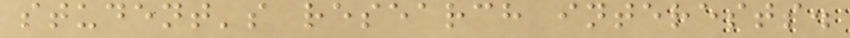student's research interests.
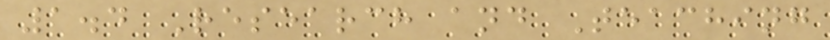1.4 Research and Teaching
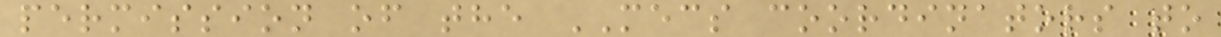permission of the MECS coordinators to
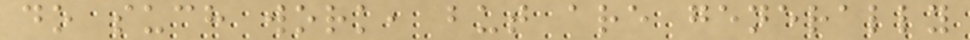do such work, but are generally
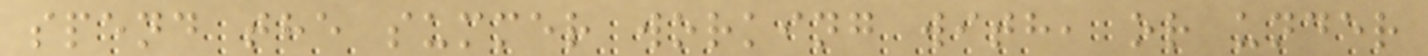spend the summer working with, or under
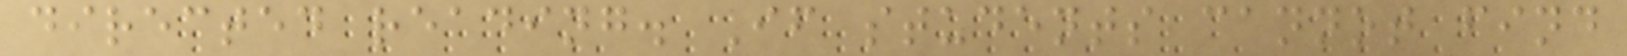directed reading. If students cannot find
